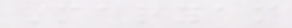Maryam
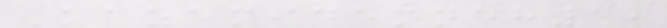Kazemidemneh1,
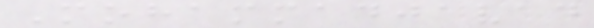Mohammadjavad
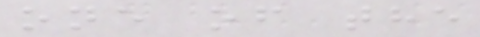one of the
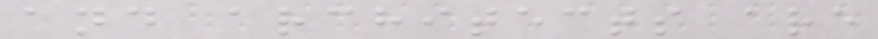and architects are
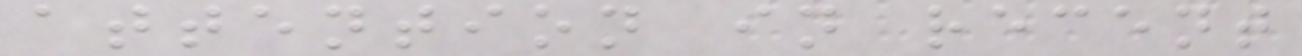attention in recent
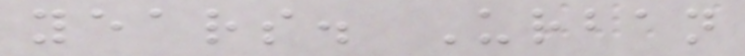years. Urban
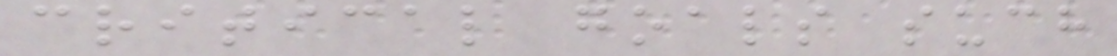critical goals such
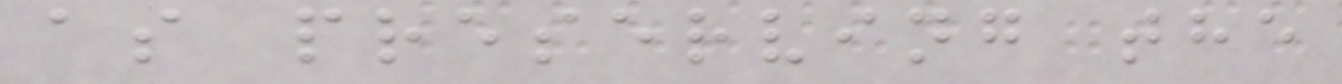as preserving the
